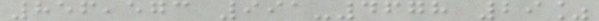856,573 991-4678 29%
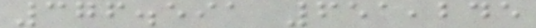376.591 651,245
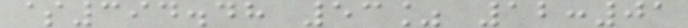$394.48 53% 12:01
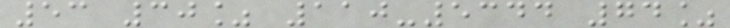53 30% 110-5344 74%
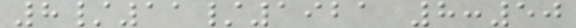8/11/1921 8:50
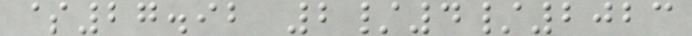$27.92 2/4/2023
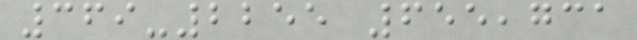369-2255 655,731
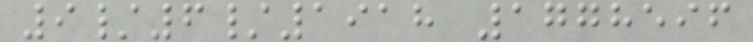9/6/1918 1778596
